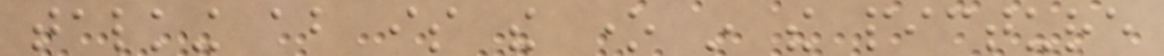talking about is the one in the picture
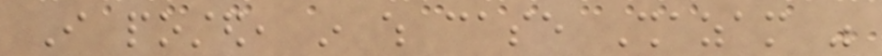I posted, in which case Shazam was
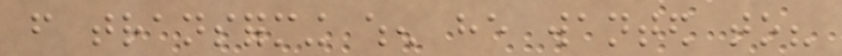from transforming when he wanted to?
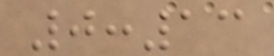0:13
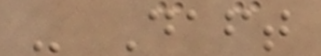- Daft
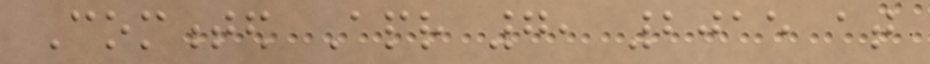Commented Apr 7, 2015 at
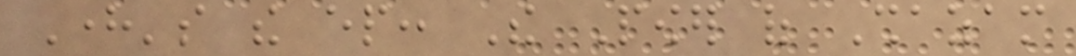Here's the ep: The Power of Shazam
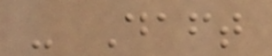- Daft
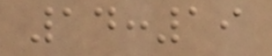14:19
